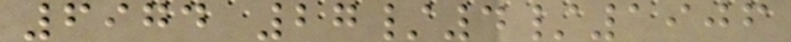6974 27/4/1906
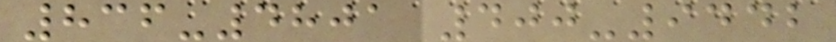836-4801 400-9442
